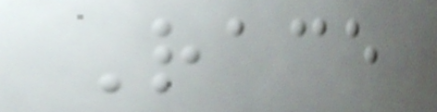Race
